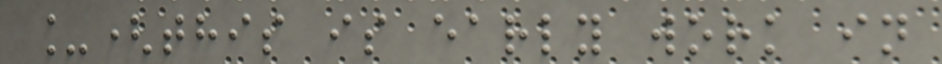_(this is early work in
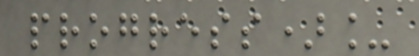progress)_
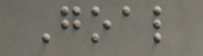Goal
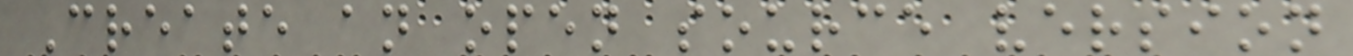Create an open source version
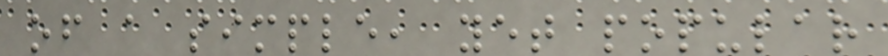of a simple, yet popular
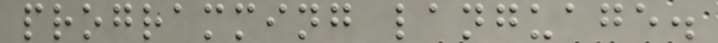programming language.
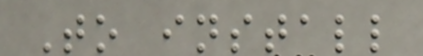To install
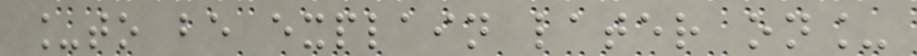_to be explain later on_
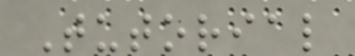Tutorial
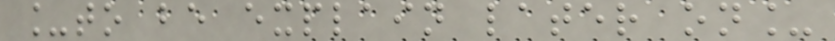_to be explain later on_
